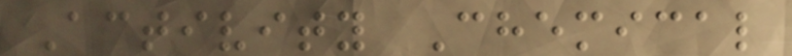Activity Chemical
